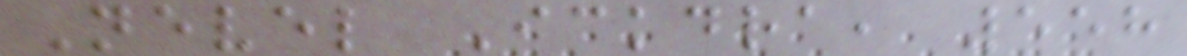Nevel Ickdra, 558
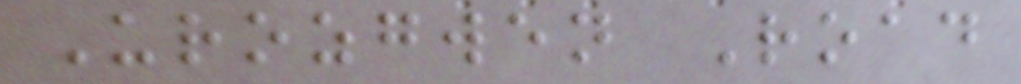Urozgwen Road
